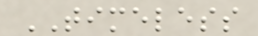TIMELESS
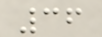36
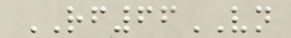RF66VN
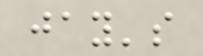jay's
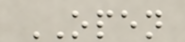OPEN
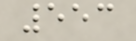553
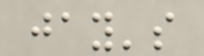jay's
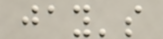jay's
